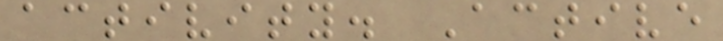activity. Active
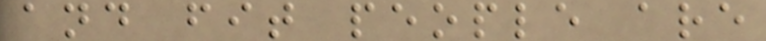and fit people are
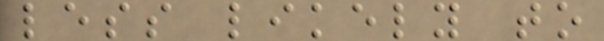less likely to
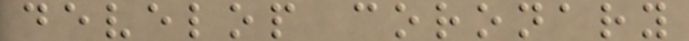develop coronary
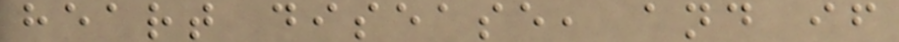heart disease, and if
